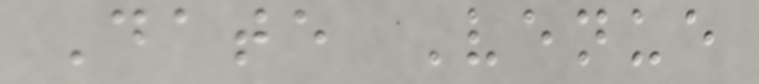Date Venue
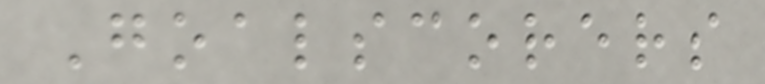Goalscorers
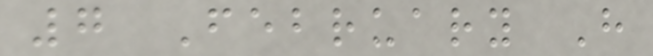7 February H
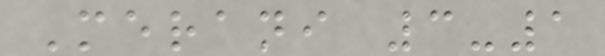Merani 3-1
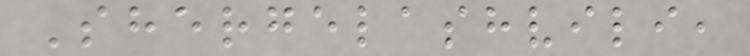Shergelashvili,
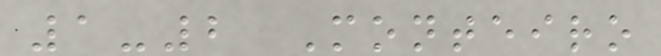1-2 Monteiro
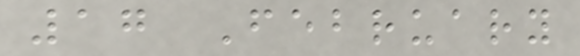17 February
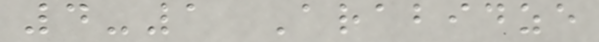4-1 Arabidze
